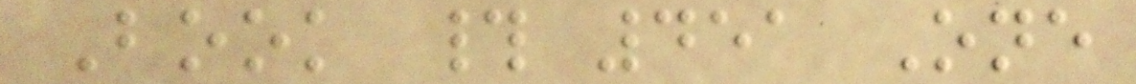Book # 451 One
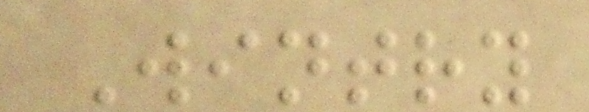Wintry
